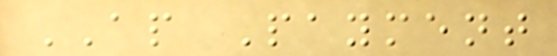AP Payment
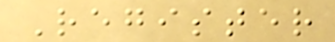Register
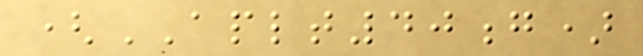(APLT40g)
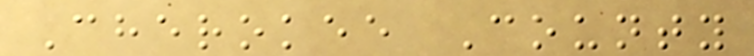Cherokee County
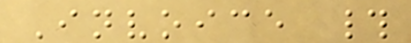Invoice #
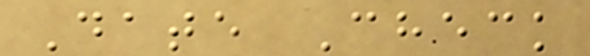Date Check
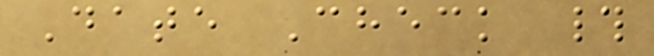Date Check #
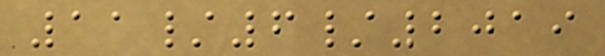11/6/2019
